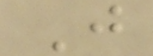J
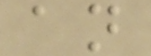an
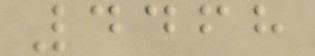4468
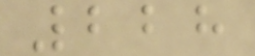228
